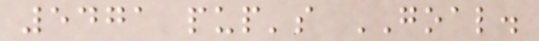5471 pup's GOAL.
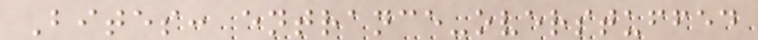Bites: entrance-overstuffed
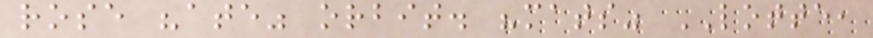rose "ate" orbit. "mats" LOTTE,
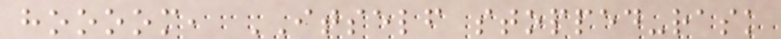hoooom, ITSELF stopped-rask
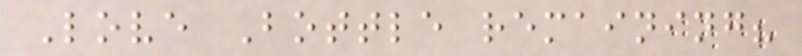Love Bottle remaining?
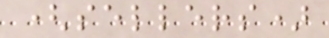(sellers)
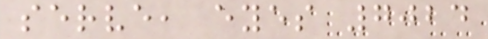serve, eyes 7024
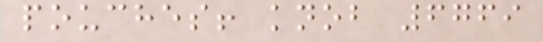pouches! knob 6769
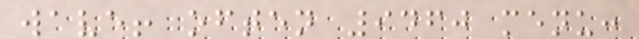wave! often 9460 menu:
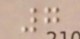7
